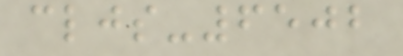cljs-6502
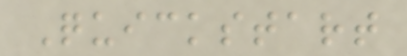Quickstart
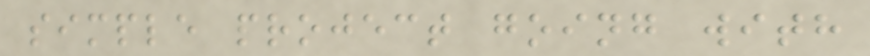simple project going with
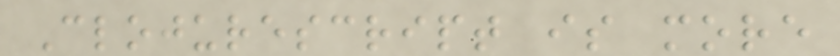Clojurescript is more
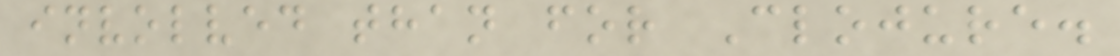involved than for Clojure.
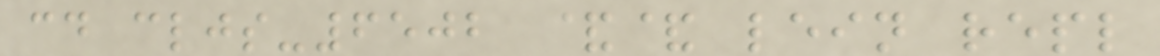cd cljs-6502 && lein repl
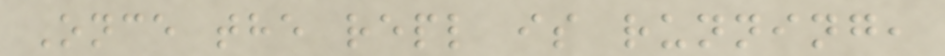Once the repl is running,
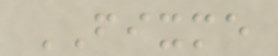FIXME
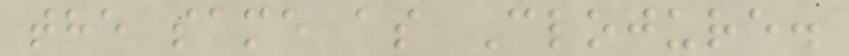the same as Clojure.
